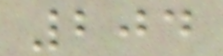204
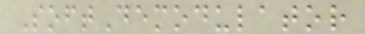SoftDemodulator
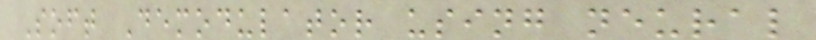Soft Demodulator using neural
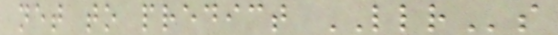net to predict LLRs
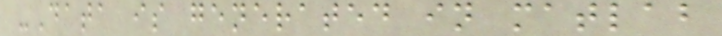-Data is generated in matlab
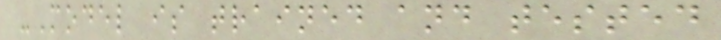-Model is trained and tested
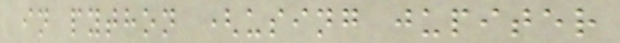in python (using jupiter
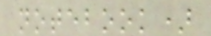notebook)
